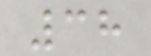38
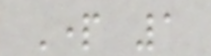Part 1
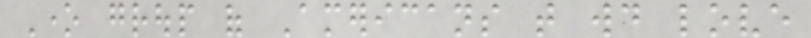One group of Americans that would love
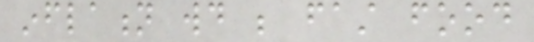inflation would be fast food
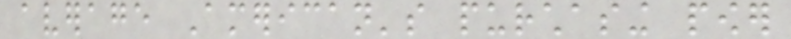average American's purchasing power
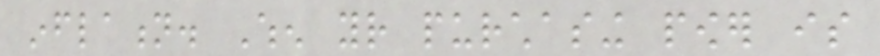inflation. When your purchasing power is
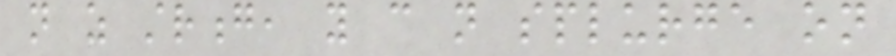not as strong, you can not splurge on
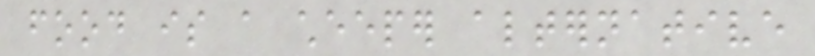food is a cheeper alternative
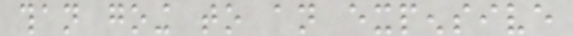than going to an expensive
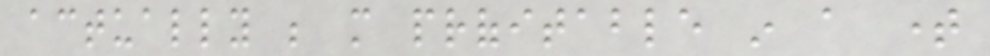actually be more profitable in a time
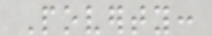Poverty:
